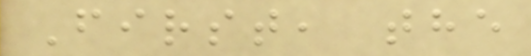First, the
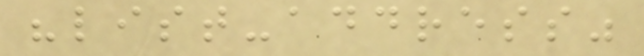"list-address"
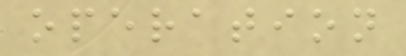operation
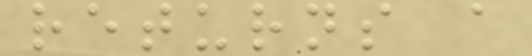returns a
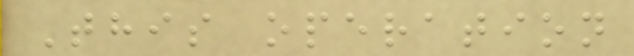This operation
